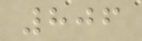806
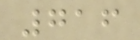716
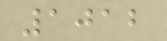1012
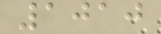1010
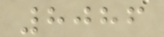8086
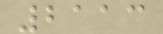2113
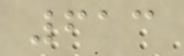613
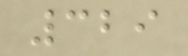329
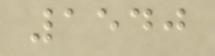1540
